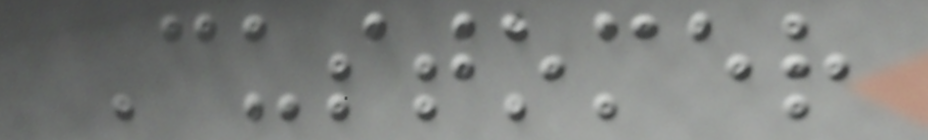Customer
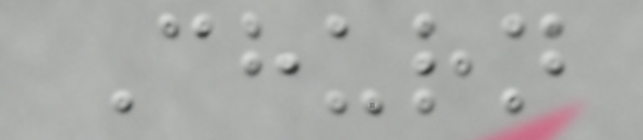Churn
